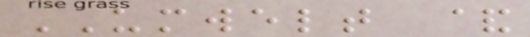UMWELT &
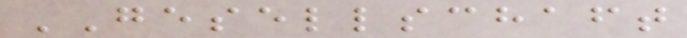GESELLSCHAFT
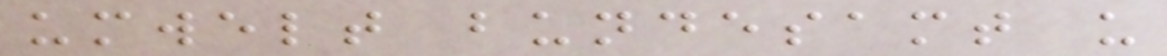umwelt bundesamt u
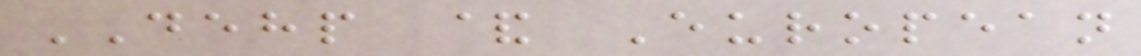DEHP & European
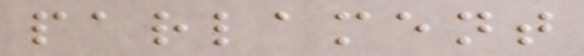parlament
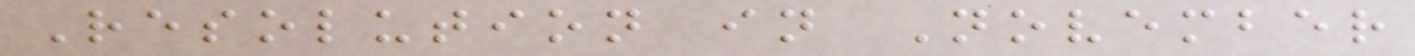Resolution in November
